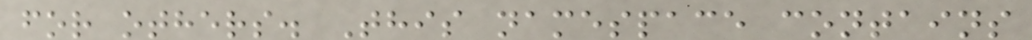for others. This namespace contains
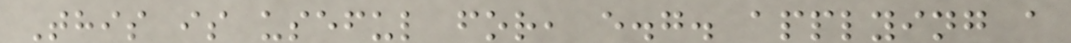This is useful for, e.g. applying a
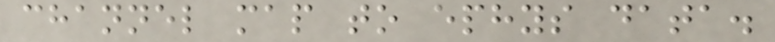channel map to ephys data.
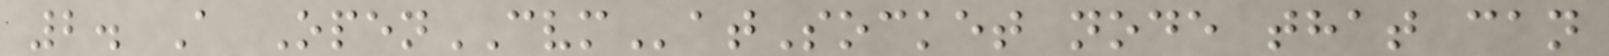2. A OpenCVMatSocket node that can
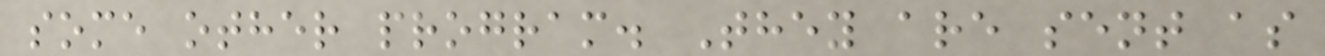some other program. They are sent as
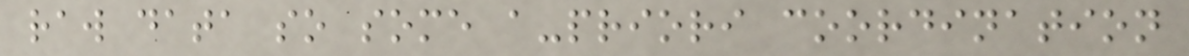raw data so some a-priori coordination
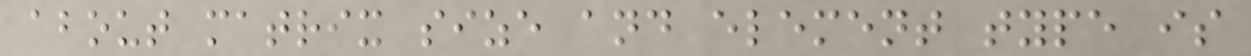about matrix size and element type is
